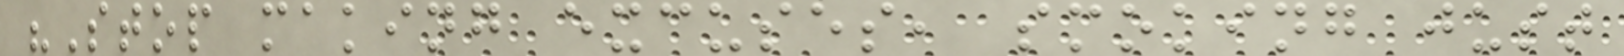"Stop making excuses, smoking just
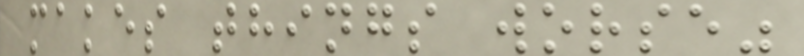makes things worse"
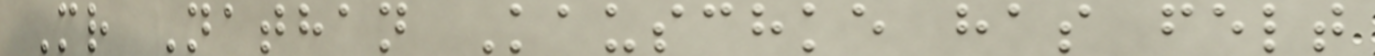Mr Nathan Kauschke has felt
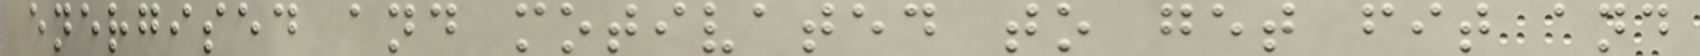energised and motivated to get fit and
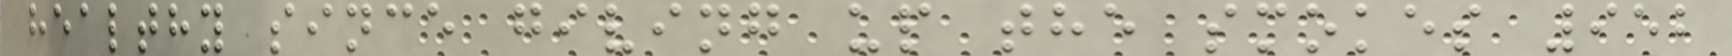healthy since giving up the smokes 952
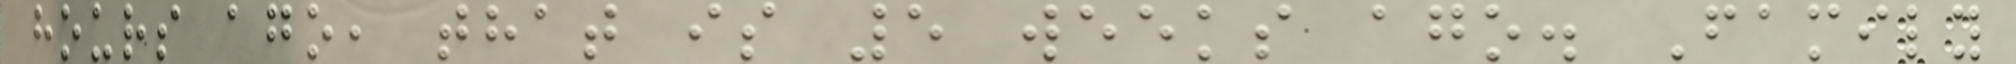hours ago, that is 5 weeks ago. Family
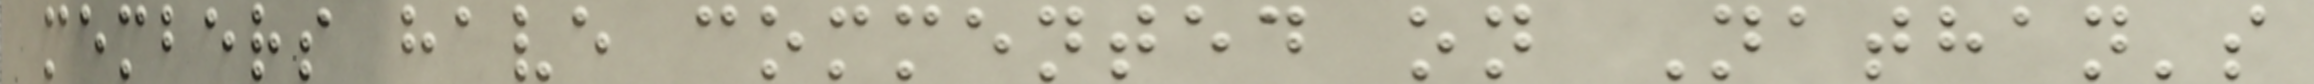members have commented on Nathan's
